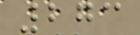273
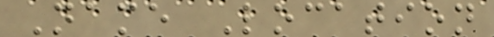Name Location
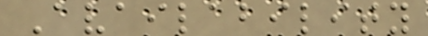Availability
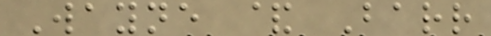Wayne & Barr
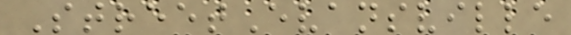StreetEvansville
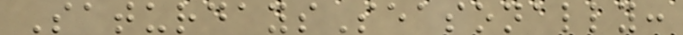SaturdaysSeasonally:
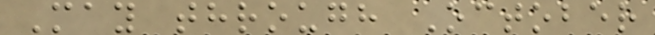May through October
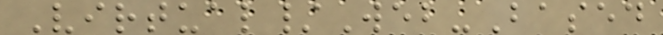Virtual/Web-Based
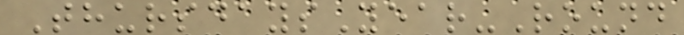ThursdaysYear-Round
